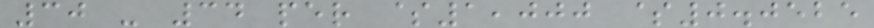30 - 34 per $1,000 $0.0525
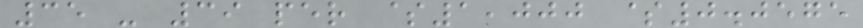35 - 39 per $1,000 $0.0575
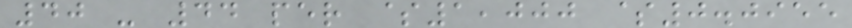40 - 44 per $1,000 $0.0955
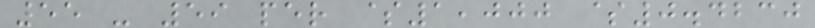55 - 59 per $1,000 $0.4230
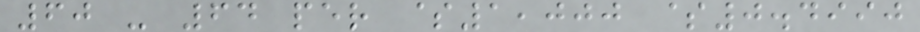60 - 64 per $1,000 $0.4990
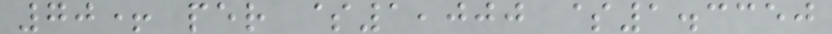70+ per $1,000 $1.3350
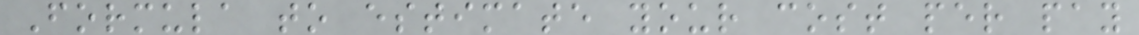Formula to estimate your cost per pay
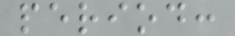period:
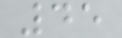45
